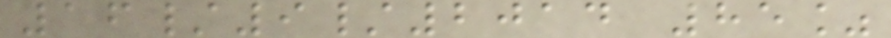16/9/2014 85%
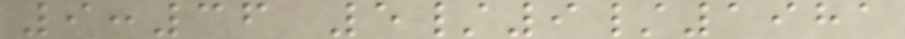9:36 5/9/1981
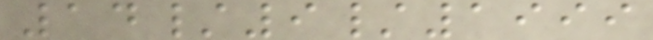14/9/1999
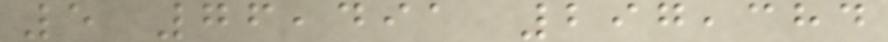5 76,491 297,384
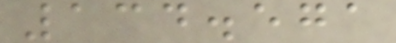134.571
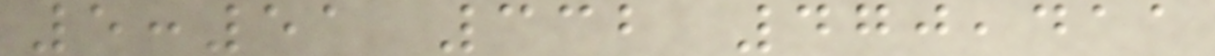5:51 332 470,411
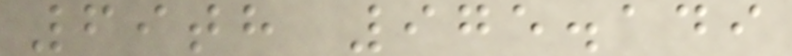69th 975.149
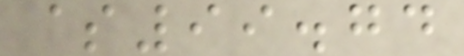$99.74
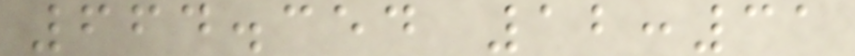664.354 12:31
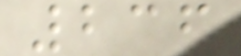236
